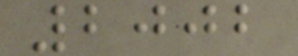2002
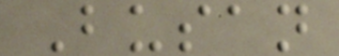Busan
